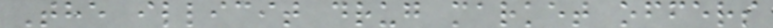The illicit drug market offers
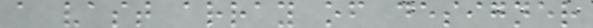a vast array of designer
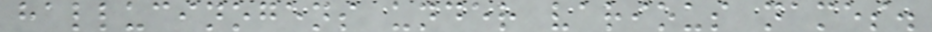hallucinogens under various names.
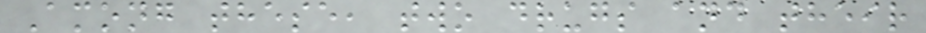Among these, two drugs and their
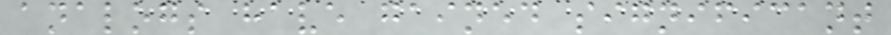analogs have gained significant
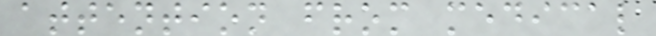attention from medical
